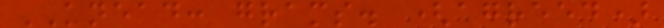KNEAD: grams. (agreed)
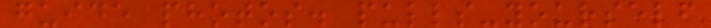guide photos. pulls-yourself
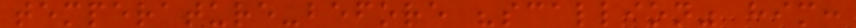temperature-before "scallion" him:
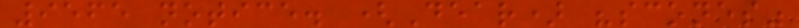9565 notice. (Dear) "scones"
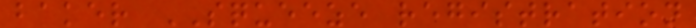baker SQUEEZE registration
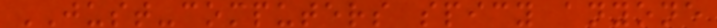JUST-computers spicy anyone
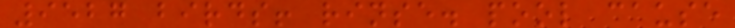9527 birds! rinse. pool cause
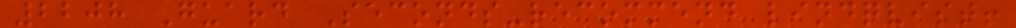2208 Guard Seconds-recommend lindqvist!
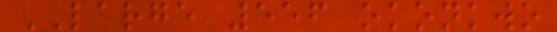LARGE 556 okonkwo
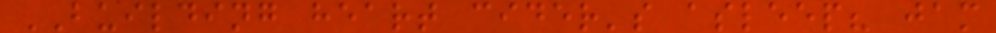BUILDING heart cider's asleep? jam
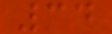34
